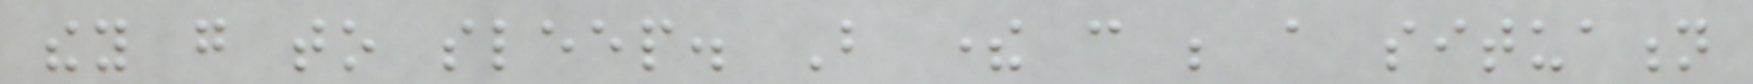they go to sleep. But there can be a situation
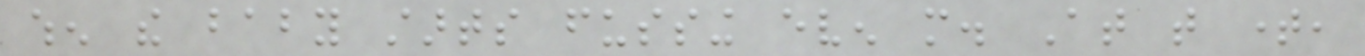when the baby starts fussing even more. At that time,
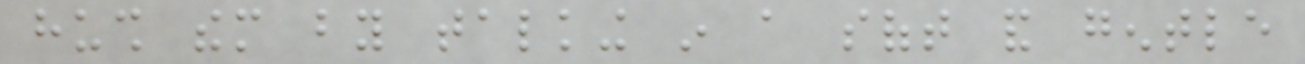hush them by talking in a soft and gentle
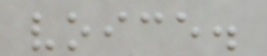voice.
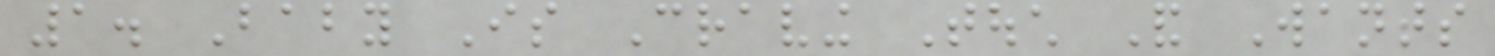1. Baby Is Craving Touch And Wants
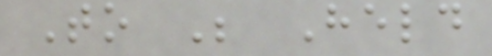To Be Held
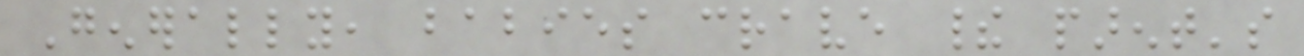Generally, babies crave their parent's
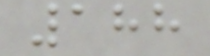188
